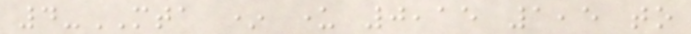4-MTA * under 0,15 1,5 to
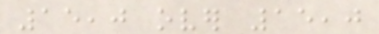15,0 over 15,0
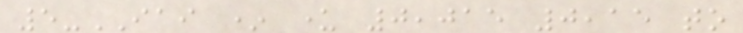5-IAI * under 0,015 0,15 to
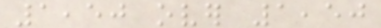1,50 over 1,50
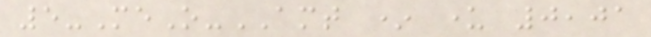5-MeO-AMT * under 0,01
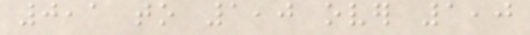0,1 to 1,0 over 1,0
